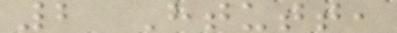2 Htutt,
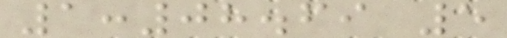1:08.69 5
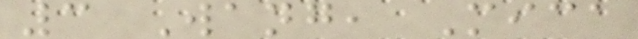3 Wang, Mica
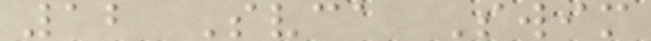12 Svca Swim
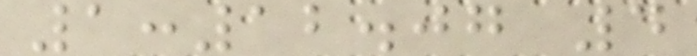1:12.07 4
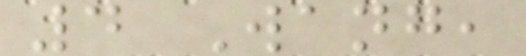4 Wang,
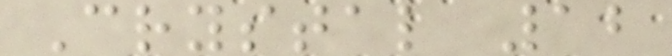Crystal 12
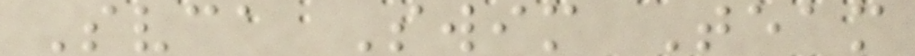Svca Swim Team
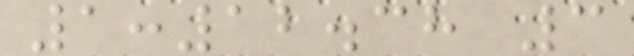1:12.38 3
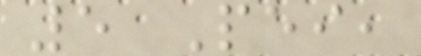5 Pei,
